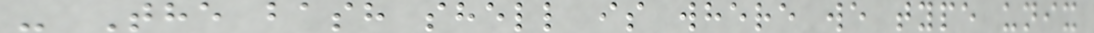- The bash shell is where we type unix
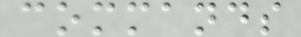commands
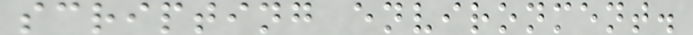scripting environment.
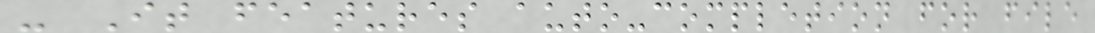- It features auto-completion for file
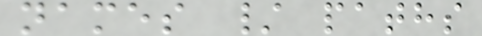names / paths
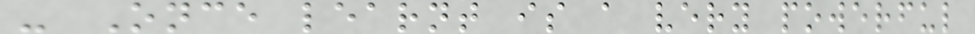- Once learnt is a very powerful
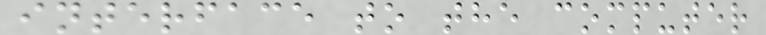interface to the computer
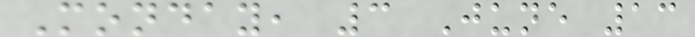Monday, 3 June 13
